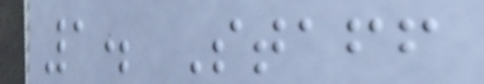1. Staff
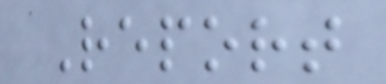Report
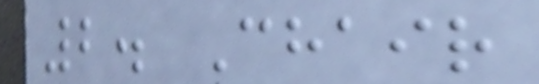2. Chair
